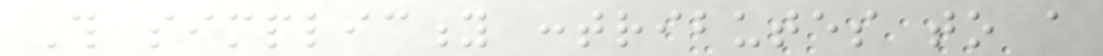This simplicity contributes to a
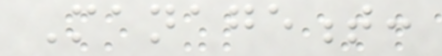Management:
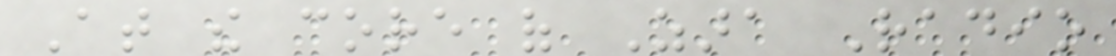At the core of Zara Radio
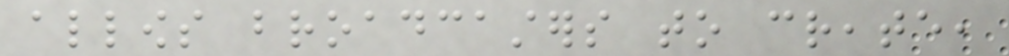allows broadcasters to create,
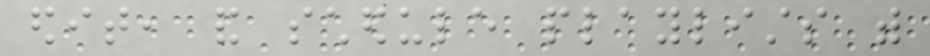edit, and schedule playlists with
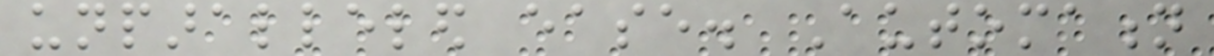unparalleled ease. Automation
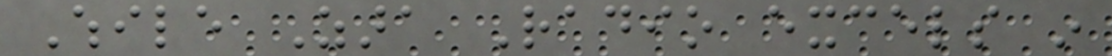While Zara Radio excels in
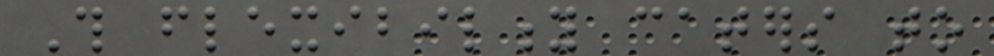This flexibility caters to
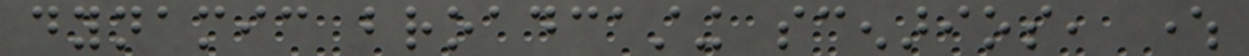dynamic broadcasting scenarios, where
